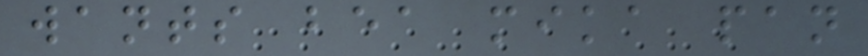wants bea mika pan
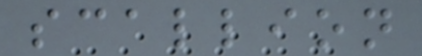scallion
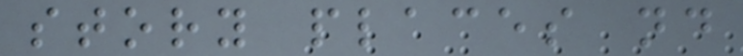story places nd
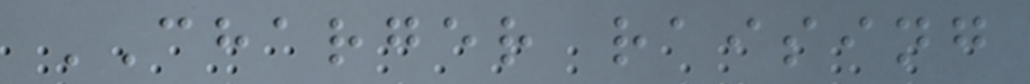CHARGER raising
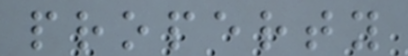property
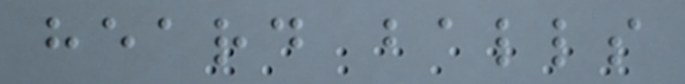heard balls
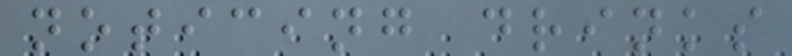noticing drinks
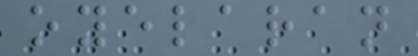oyelaran
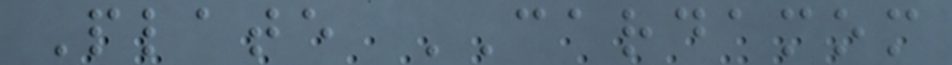Plate CARDAMOM
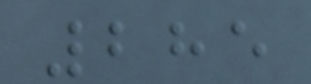285
